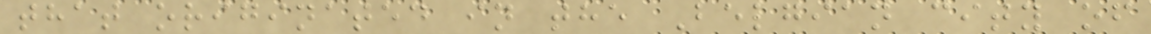that originated in the Belgian city of
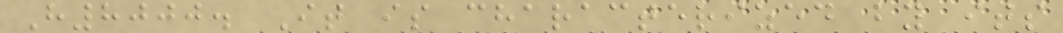H8000. It is characterized by its
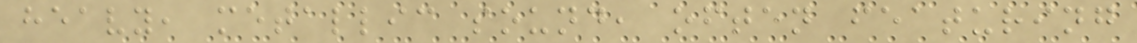heavy, metallic sound, often featuring
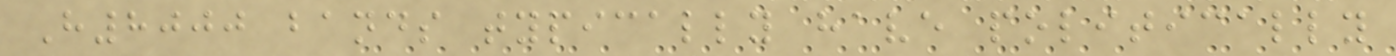H8000 bands typically have politically
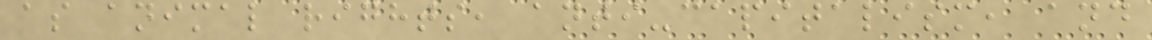as animal rights, anti-capitalism, and
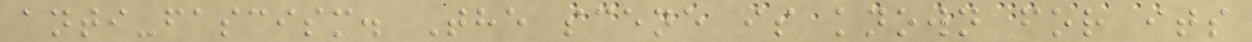anti-fascism. The scene is known for its
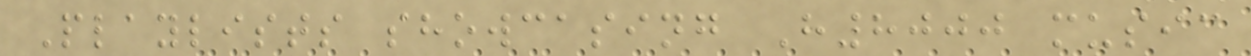Playlists showcasing H8000 music
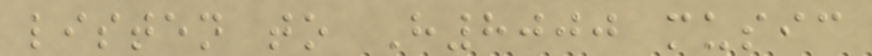listen to H8000 music
